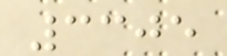3305
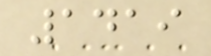1419
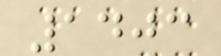1403
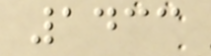1433
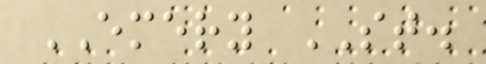EMERY ST.
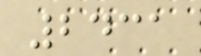2431
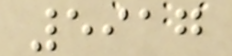5917
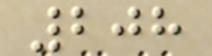208
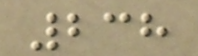238
